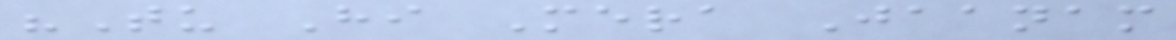"Tu Hi Mera Jaanam
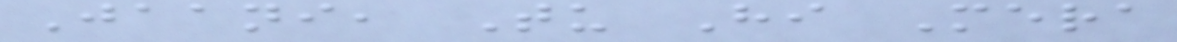Jaani, Tu Hi Mera
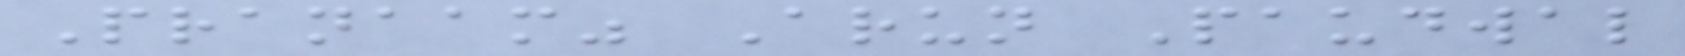Pranaam" Arun Paudwal
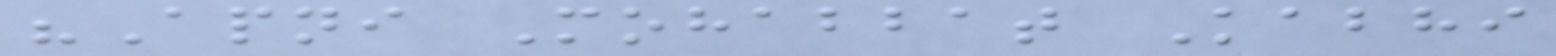"Apni Mohabbat Kabhi
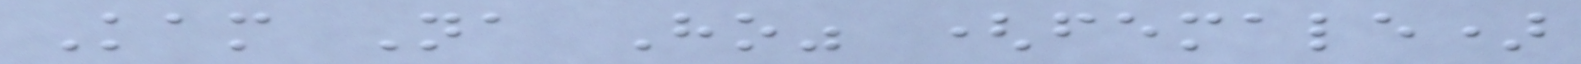Kam Na Ho" (female)
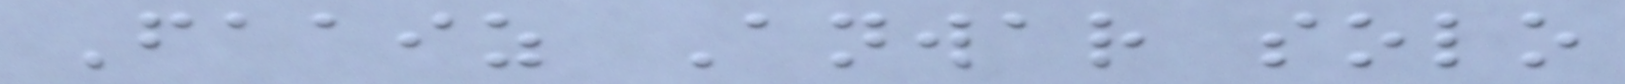Faaiz Anwar solo
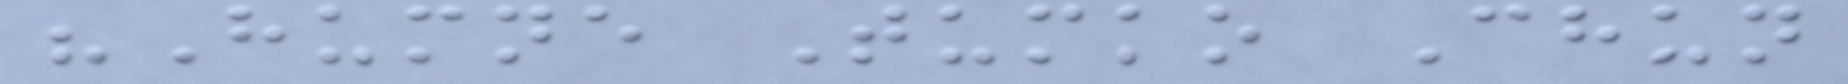"Humne Tumko Chun
